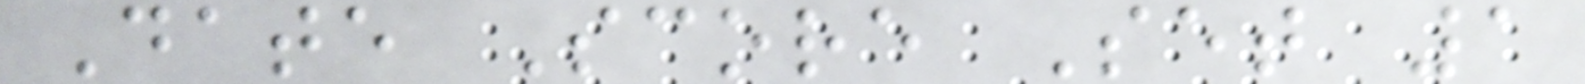Date Score Set 1
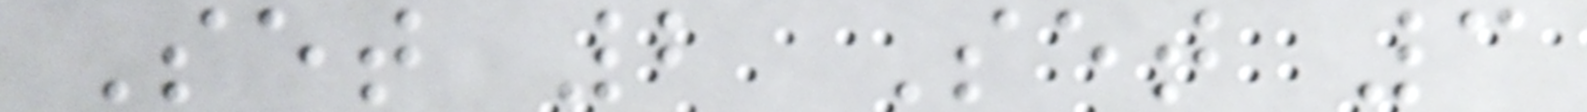Set 2 Set 3
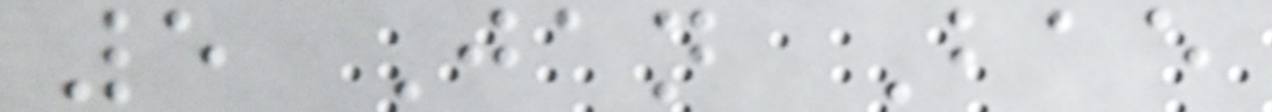5 Jan Bae
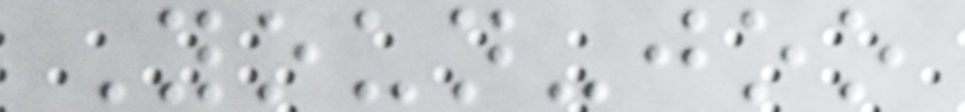Youn-joo
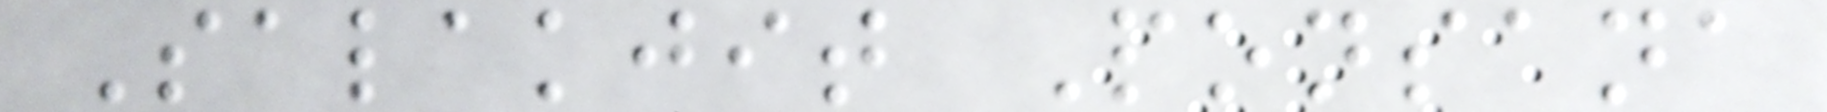Salakjit Ponsana
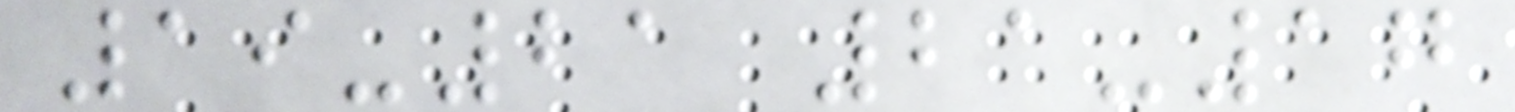19-21 21-17
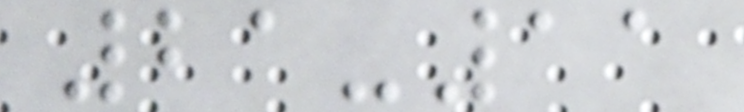21-11
